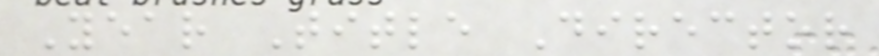Year Title Director
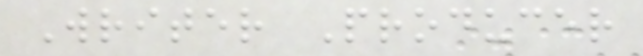Writer Producer
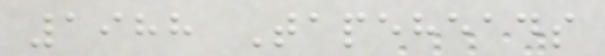1988 Tapeheads
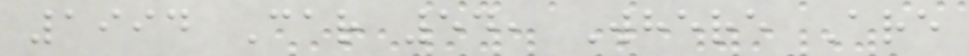1994 Car 54, Where Are
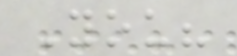You?
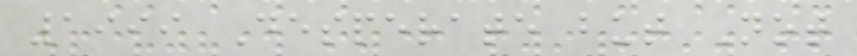1999 Desperate but Not
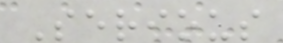Serious
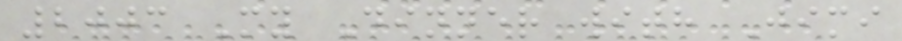2003 My Dinner with Jimi
